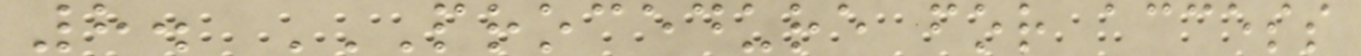8. PROCEDURE FOR ACCESS
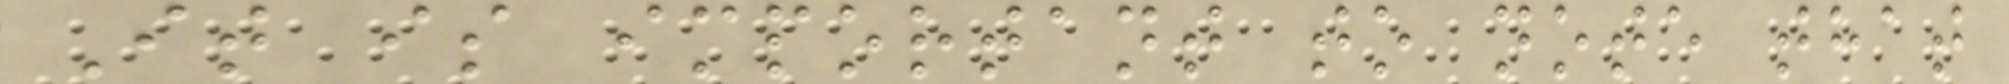It is important to note that
